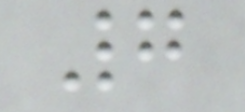7
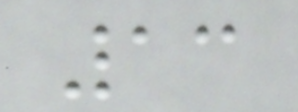13
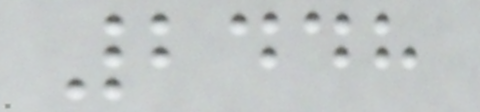2448
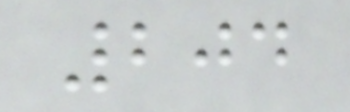204
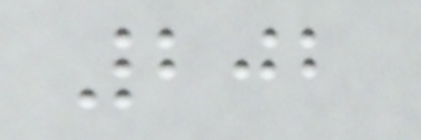202
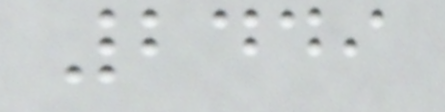2449
